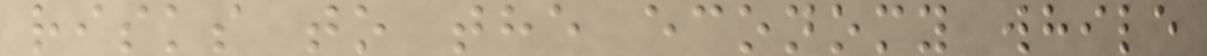risks to the economy while
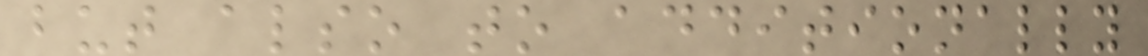but also to additionally
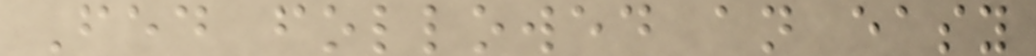Fed followed an easy
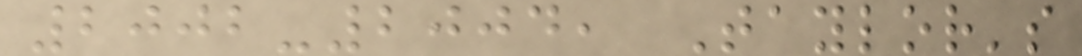2002-2004, Taylor's
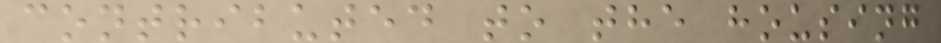contributed to the housing
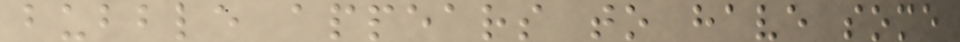bubble appears to have some
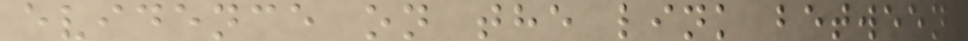evidence on the link between
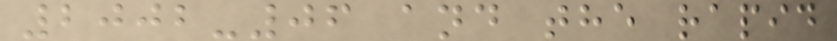2002-06 and the rapid
